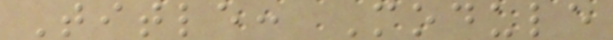Title: Module
